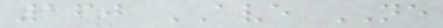160 AVE NE
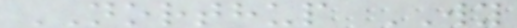NORTHUP WY
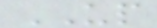UP
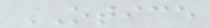OTICE
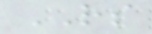RS
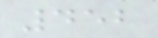452
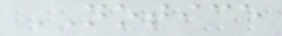NOTICE
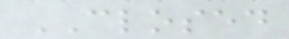CLOSED
